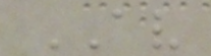AV
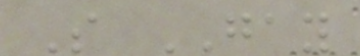S GAY
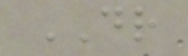DR
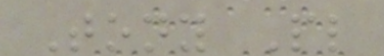Tony Pl
